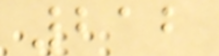212
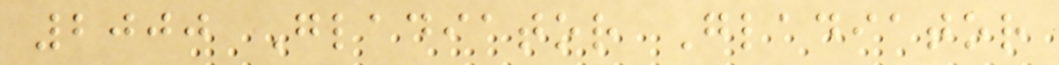2000 Gladiator Gladiator
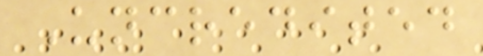Uncredited
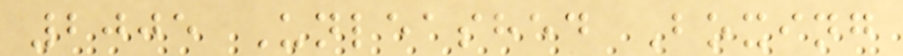2005 Unleashed Boxing
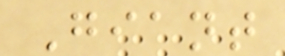Giant
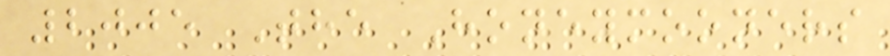2005 The Honeymooners
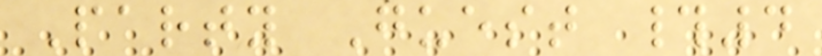Party Guest #4
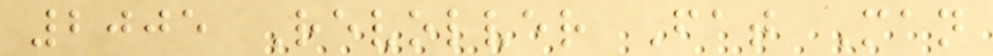2005 Revolver Fat Man
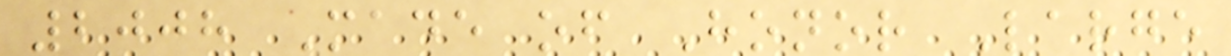2008 Made of Honor Large
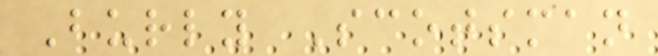Burly Scotsman
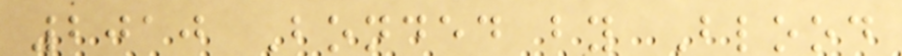2010 Bonded by Blood
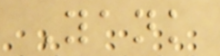Yank
